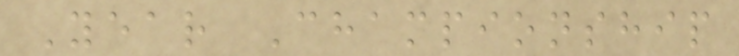Year Championship
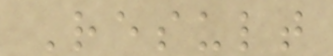Result
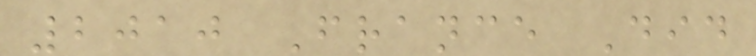2010 France Did
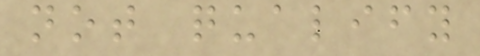not qualify
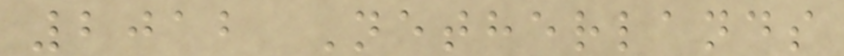2012 Netherlands
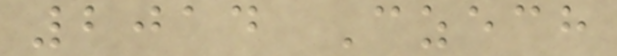2014 Czech
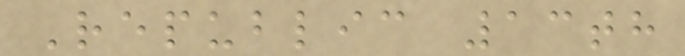Republic 13th
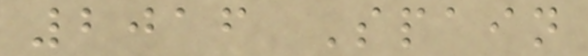2016 Spain
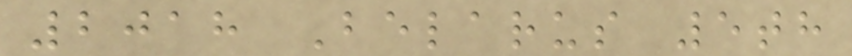2018 Belarus 5th
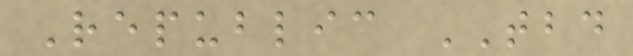Republic TBD
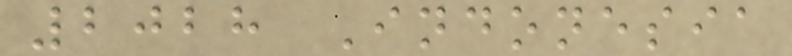2028 Indonesia
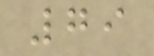79
